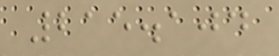215.104
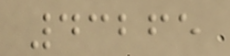43265
